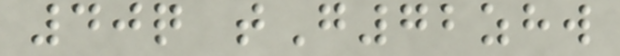40q tG72zhw
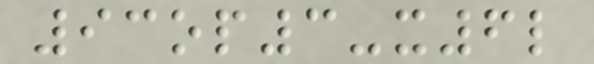93op3-x6l
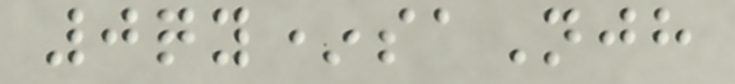0qy*saNjh
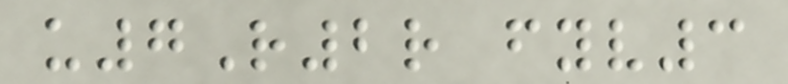u7R2r fyv3
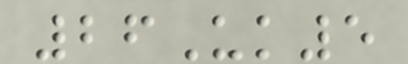26Uk5
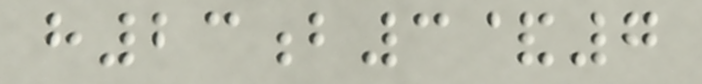h23b3&7
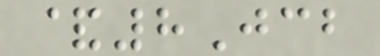&8Jcb
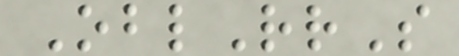OblRrS
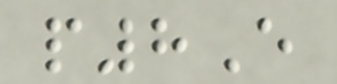p8E
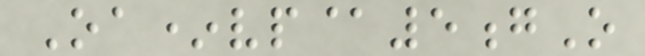Oa*vp@5gO
